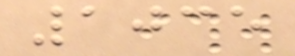1035
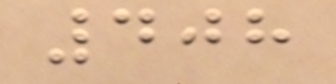408
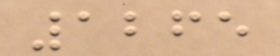1265
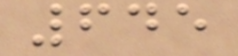645
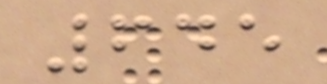645
